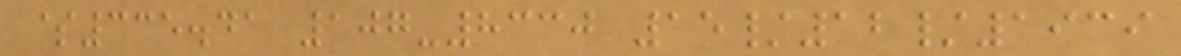$335.41 107-8330 15/12/1939
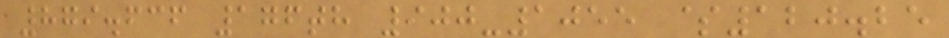879.636 176th 900-1055 $120.25
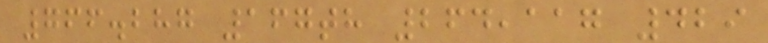766.287 167th 264,117 429
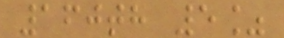160th 5%
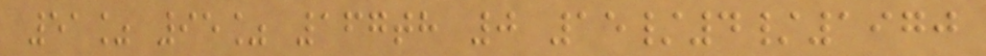51% 95% 167th 0 15/4/1970
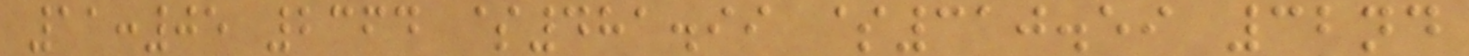11:05 2364 $481.99 $310.59 32nd
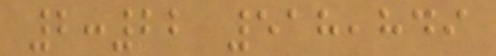2:22 518,849
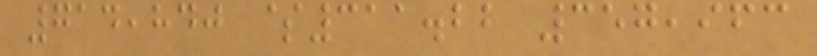714,840 $311.22 357,963
